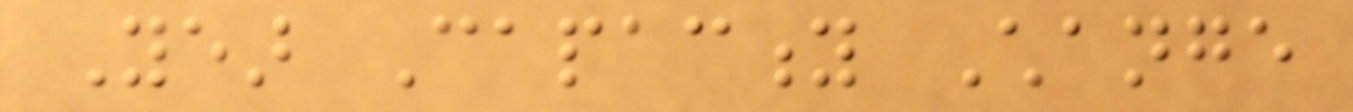Year Capacity Change
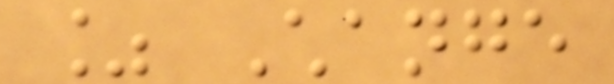% Change
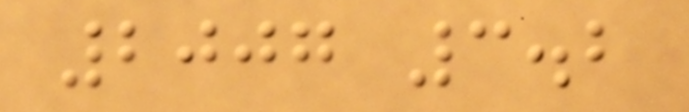2007 3.2
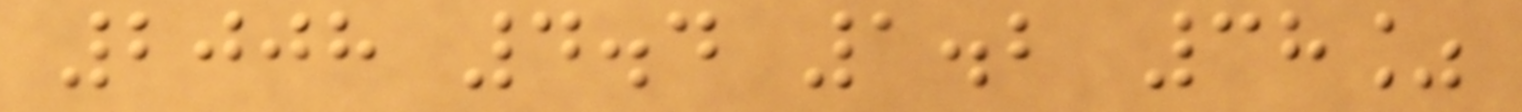2008 4.4 1.2 38%
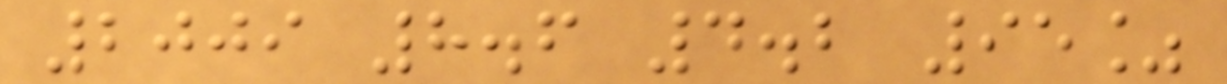2009 8.6 4.2 95%
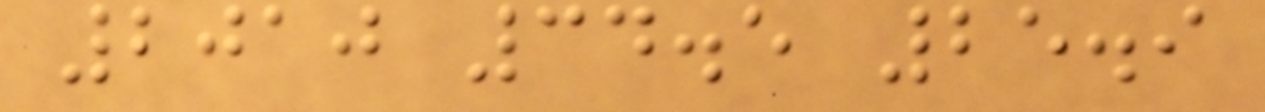2010 34.5 25.9
